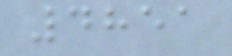4851
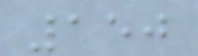150
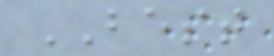BEST
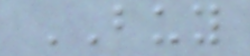BUY
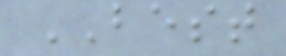BEST
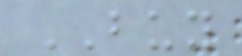BUY
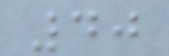40
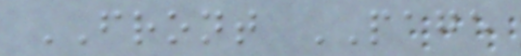FRONT PAGE
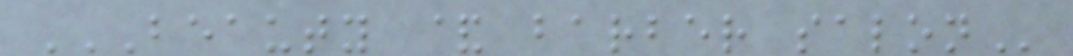BEAUTY & BARBER SALON
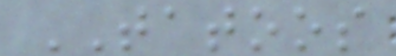TATOOS
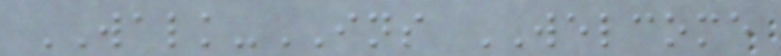WALK-INS WELCOME
